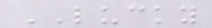LUCKY
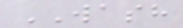WASH
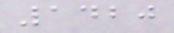1420
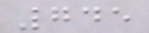745
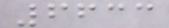6633
